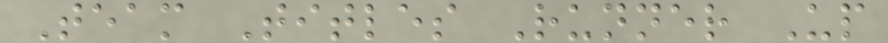Team Titles Runner Up
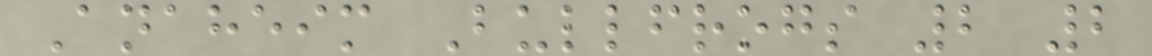Anaheim Bullfrogs 2 2
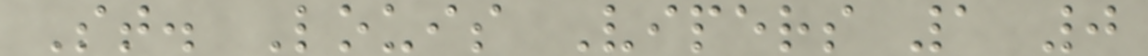St. Louis Vipers 1 0
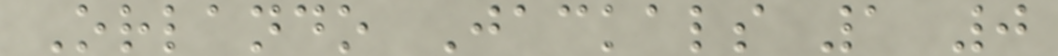Orlando Jackals 1 0
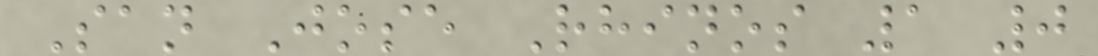San Jose Rhinos 1 0
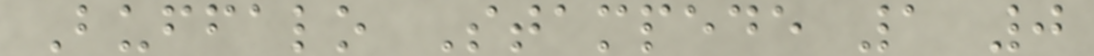Buffalo Stampede 1 0
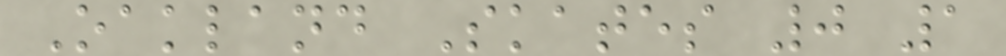Oakland Skates 0 1
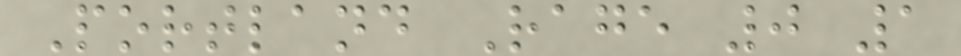Portland Rage 0 1
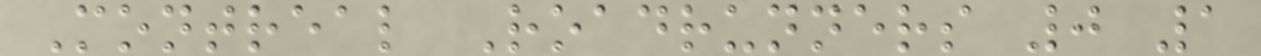Montreal Roadrunners 0 1
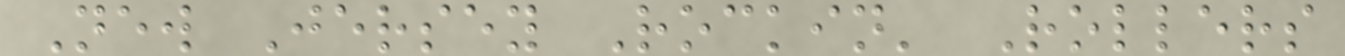New Jersey Rockin' Rollers
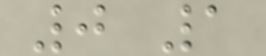0 1
